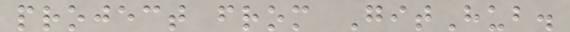project from GitHub.
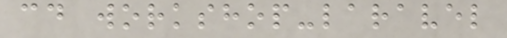cd workshop-laravel
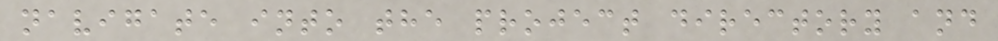navigate into the project directory and
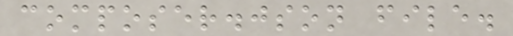composer.json file.
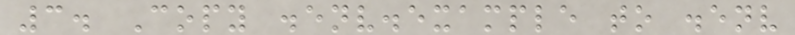3. Copy .env.example to .env
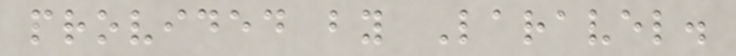provided by Laravel.
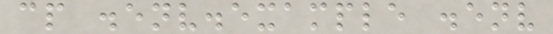cp .env.example .env
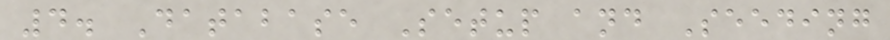4. Database Setup and Seeding
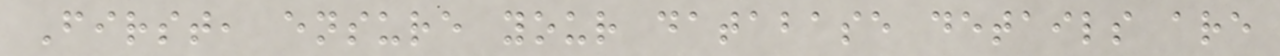First, ensure your database details are
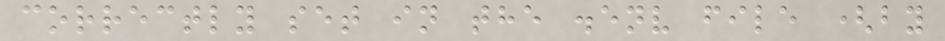correctly set in the .env file (by
